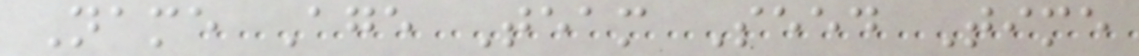Name Age Team Seed Time
